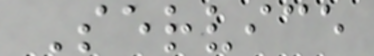Service
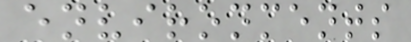environments
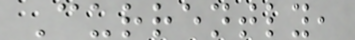Currently,
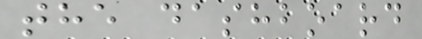the dashboard
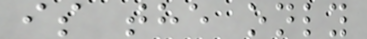is the only
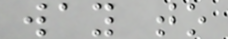way to
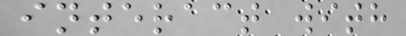interact with
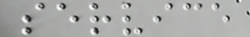service
